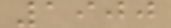1900
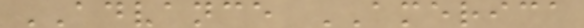ADVANCE AMERICA
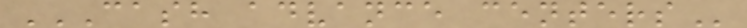CASH ADVANCE CENTERS
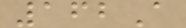162A
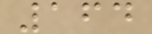164
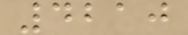4210
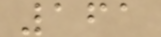161
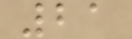21
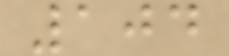104
